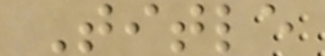Title
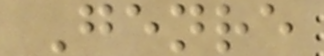Genre
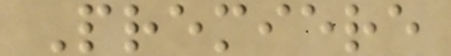Premiere
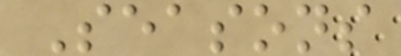Seasons
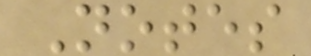Notes
